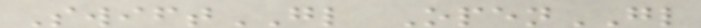SwiftGL OpenGL
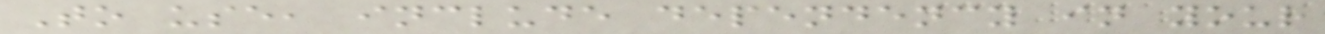To use, include dependency in your
